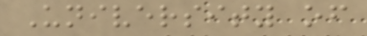University of
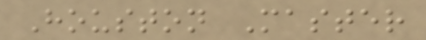Houston Master
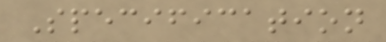Specification
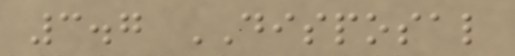3.7 DISPOSAL
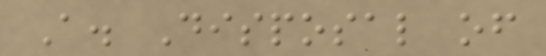A. Disposal of
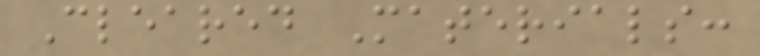Cleared Materials:
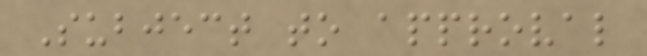Subject to approval
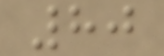80
